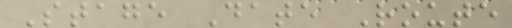Stage Date Route
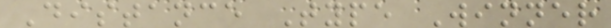Distance Type Winner
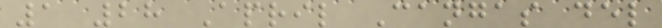1 28 April Cangas del
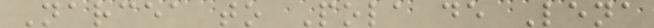Narcea to Pola de Lena
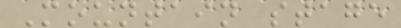Mountain stage
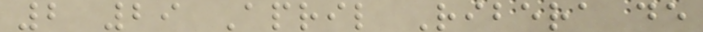2 29 April Ribera de
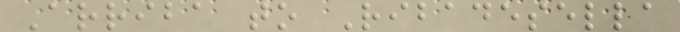Arriba to Ribadesella
